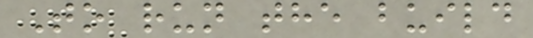To run the build
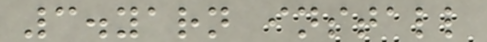3.yarn install
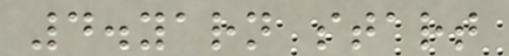4.yarn start
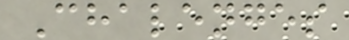Chalenges
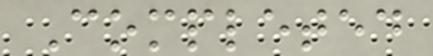Completed
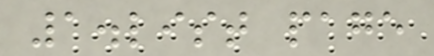1.list page
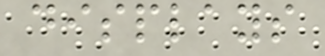displays
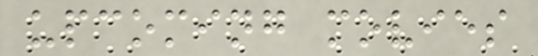upcoming movies
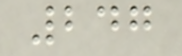247
